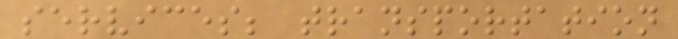services; transportation
